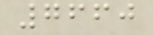7660
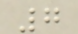7
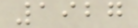1927
